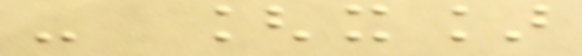- [x]
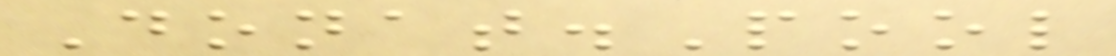Donat.Pool
